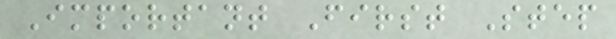Important First Step
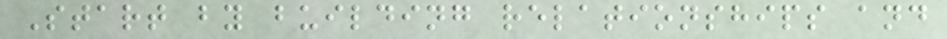Start by building relationships and
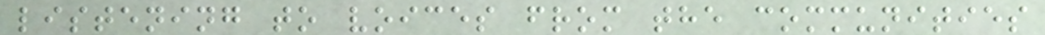listening to voices from the communities
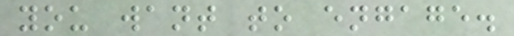you want to engage.
